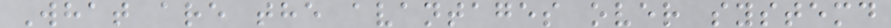What are the avantages over systemd
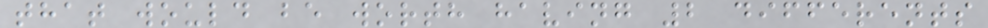that would be worth having 2 differents
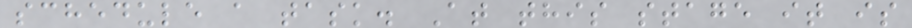schedule a task. At this stage it is
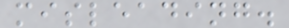misleading.
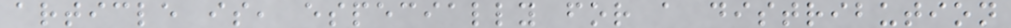article is, especially for a distribution
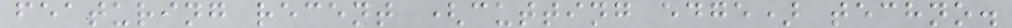featuring recent (cutting edge) techno.
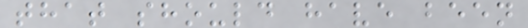that should have been
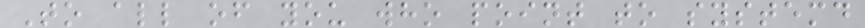To all of you who point to systemd
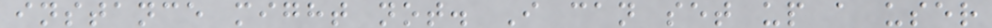instance might not. I can set up a user
